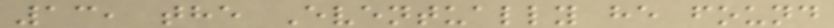13, the Eventually he found
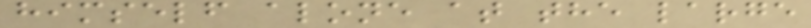himself alone at the large
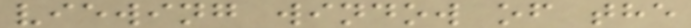viewing window of the
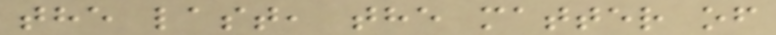the last, the matter of
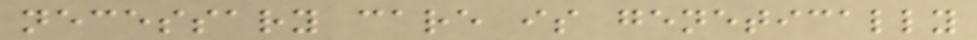necessary care is genetically
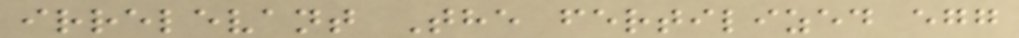irrelevant The fertilized egg
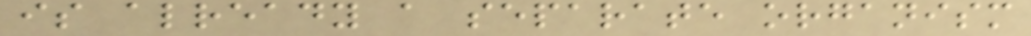is already a separate organism
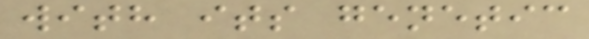with its genetic
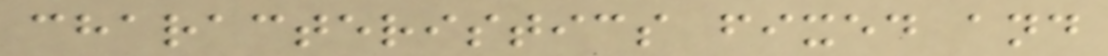characteristics fixed and
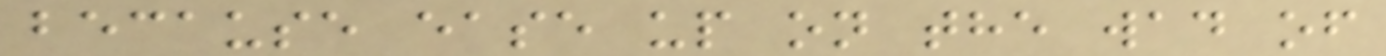because ease up on the wad of
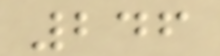246
